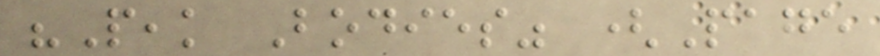"Peak Bodies" (Page
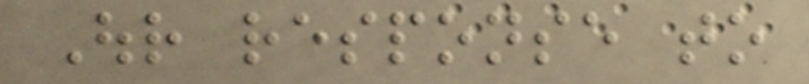Our response to
